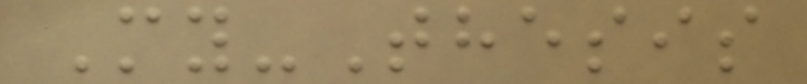My-Thesis
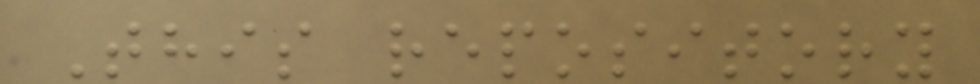This repository
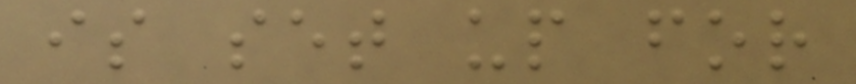is set up for
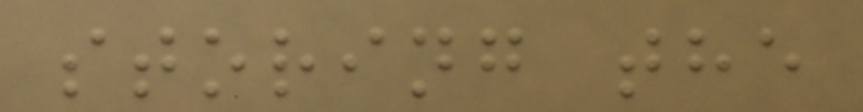storing the
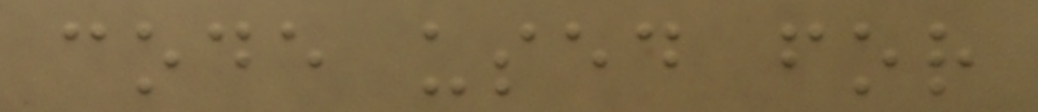code used for
